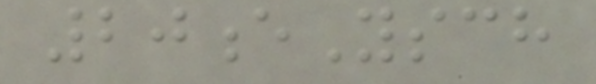20eYsch
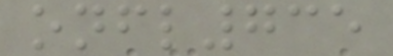onfl735
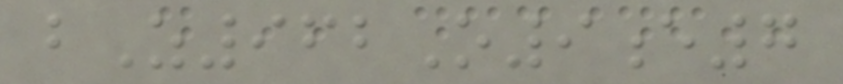bZ962O9e7
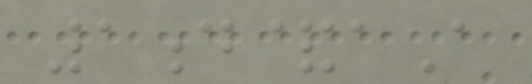1d&aA
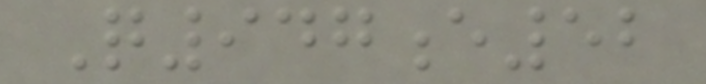Q947e52
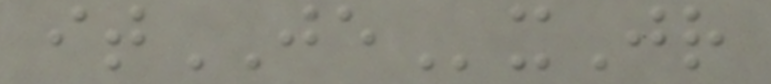itJExJr
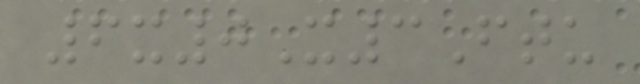6x0X3Ftu
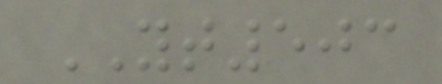YT503
